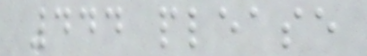444 please
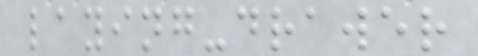laying-drawer
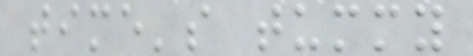time's tummy
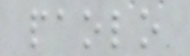paolo
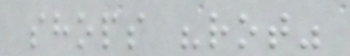shops "rot"
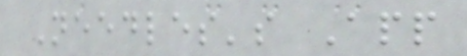Needles's App
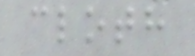cloth
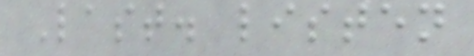Last. listen
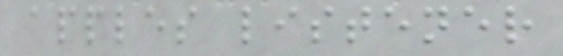apples listener
